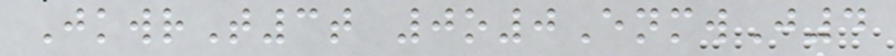JkwrT3t 0o0EnmwJ4
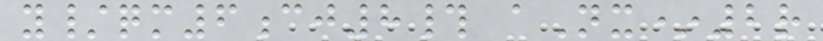y/qm6cj8# aNx*2r
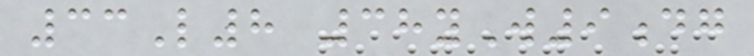33L8 38yW9dg
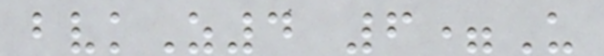bvkZ4 6=U
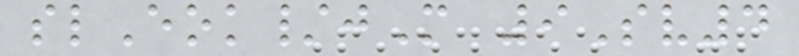slEok/jM 9Sv4
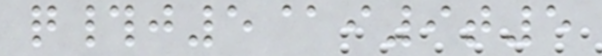q#j5@i9t5
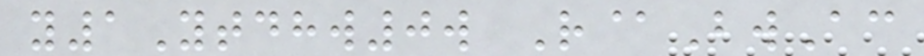y1Ytdhw0w R@BwAc
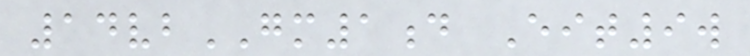14vbGM1d Eit9w
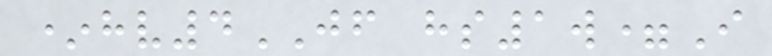*hv4JF hs1w=I
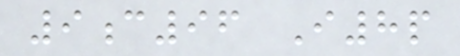9c96 I8p
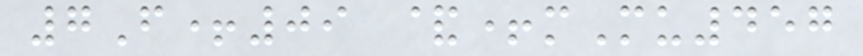7F+09 &+mMu457
